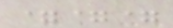===
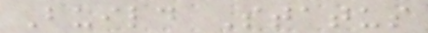Build Status
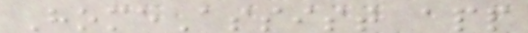HomeAssist app
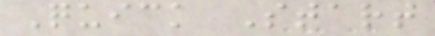Quick Start
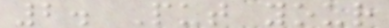2. Put your
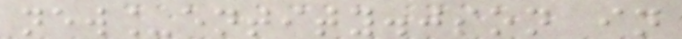new_entity.json in
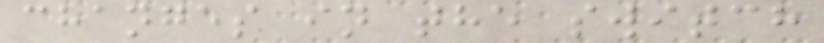changes in the switch
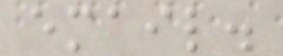email.
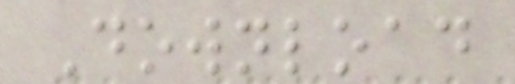Download
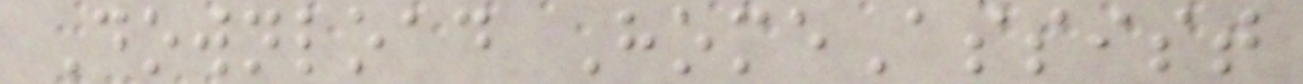Download HomeAssist
